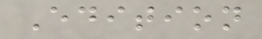Edition
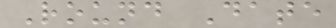Round Date
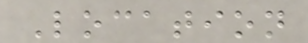Location
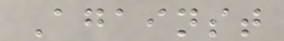Against
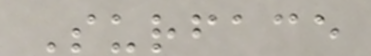Surface
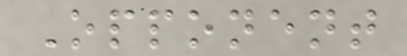Opponent
